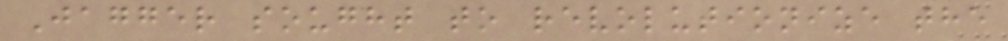Jagger sought to revolutionize the
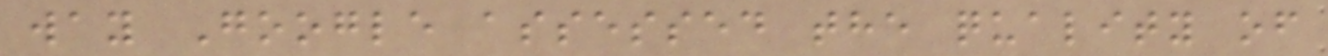way Google assessed the quality of
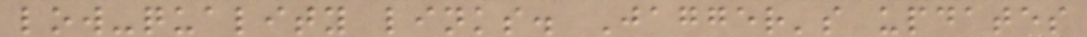low-quality links. Jagger's updates
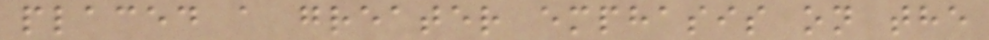placed a greater emphasis on the
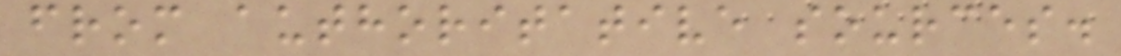from authoritative sources.
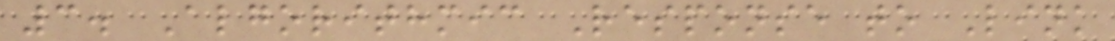3. Algorithmic Response to Link
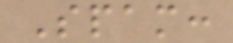Spam:
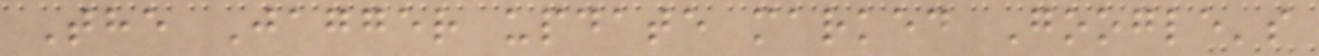The Jagger update marked Google's
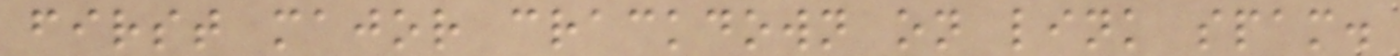first major crackdown on link spam.
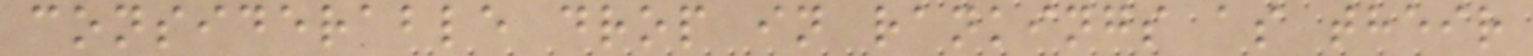considerable drop in rankings as their
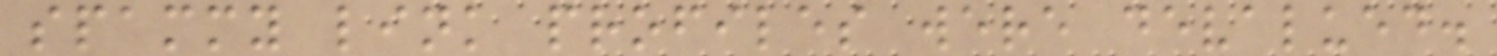spammy link profiles were devalued.
